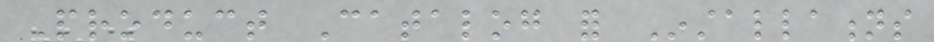Product Catalog for Installations
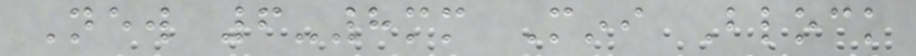New 6-8mm Mini Block
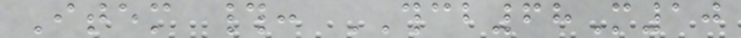Item #: THCB68M10
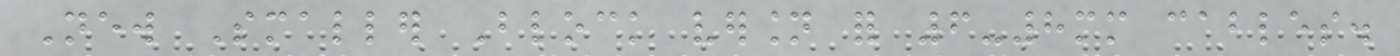New Smaller Block version for 6-8mm cables.
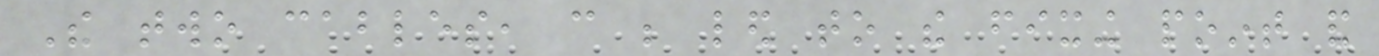The two cables, can be led to the fixing point and
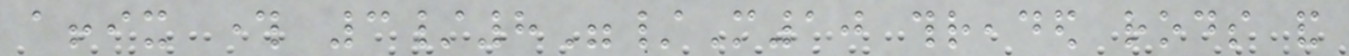affix through 3/8"/M10 threaded rods and
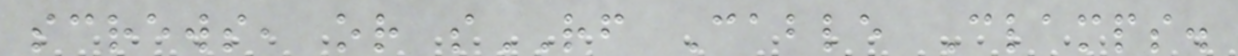screws, or sRF Cable Clamps.
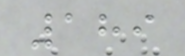189
